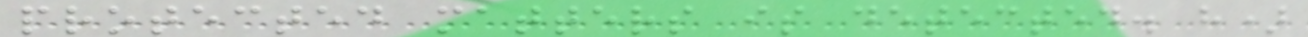protected matters is detected. h)
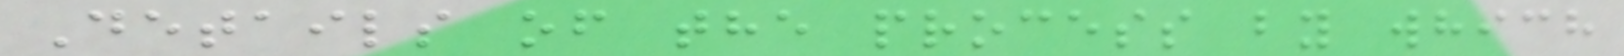Details of the process by which
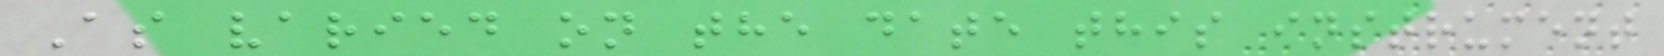As varied on the date this instrument
